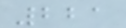221
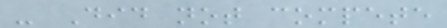- Did not compete
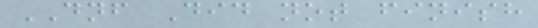DNF Did not finish
